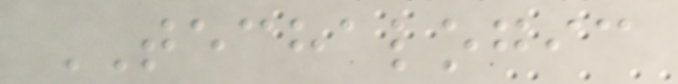TECHALOGIC
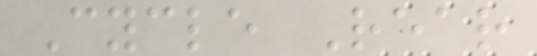Cycle Rear
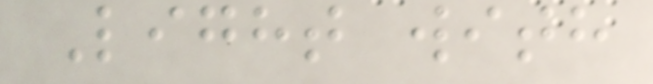Light with
